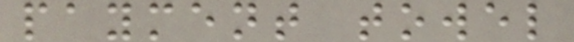payment towel
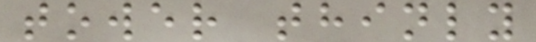tower thinly
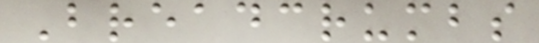Breadcrumbs
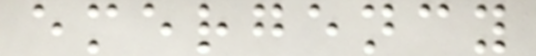emergency
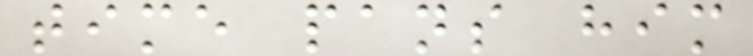time pans him
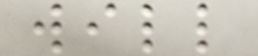will
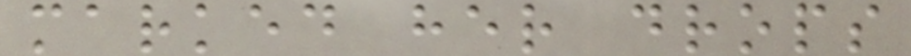marked her drops
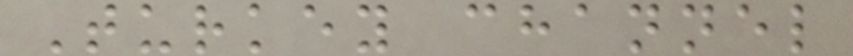Turkey channel
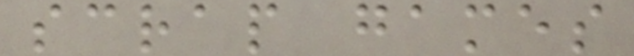scrap games
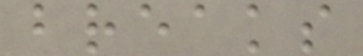breaks
